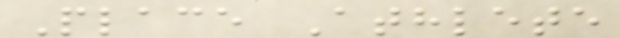Place Athlete
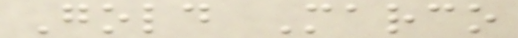Gold Marco
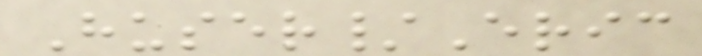Huser/Eric
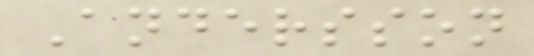Andersson
